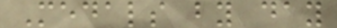Medals by day
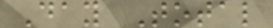Day Total
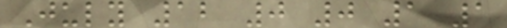July 12 0 0 1 1
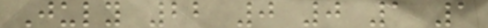July 22 0 0 1 1
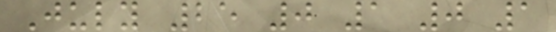July 25 0 1 0 1
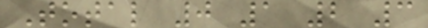Total 0 1 2 3
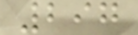297
